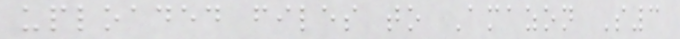uploaded files to Amazon S3
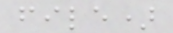file)
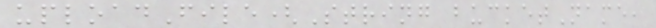uploadFile(String bucketName,
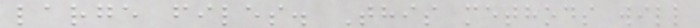large files. This methods will
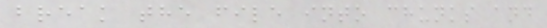break the file into chunks and
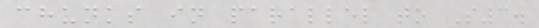chunks in parallel to S3.
